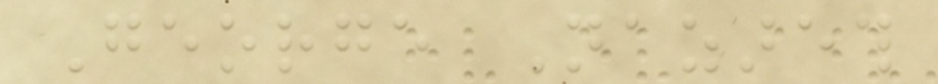George Nazareth
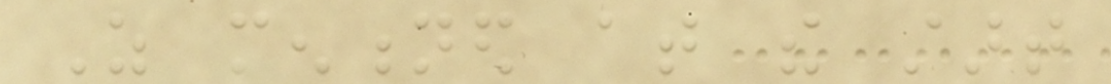As mentioned at the start
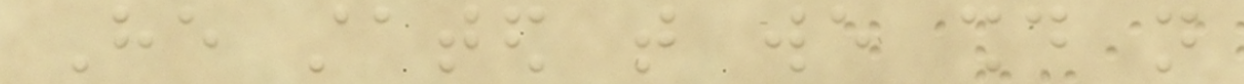He stated that we should not
